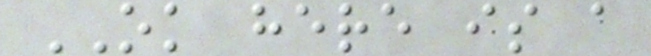OK here is a
